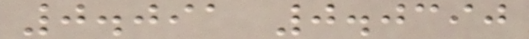0.091 0.0390
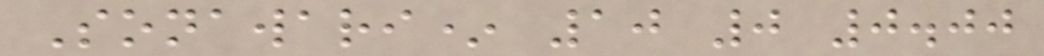Sonawari* 10 0 0.00
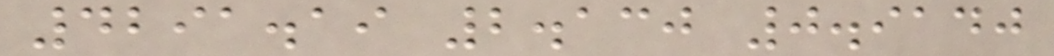4291.19 2.130 0.9140
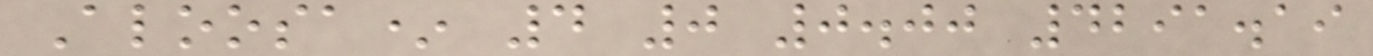Aloosa* 4 0 0.00 4291.19
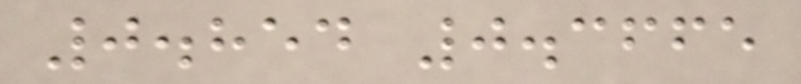0.854 0.3665
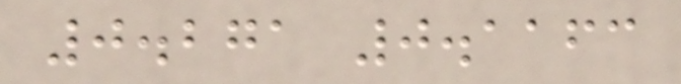0.271 0.1163
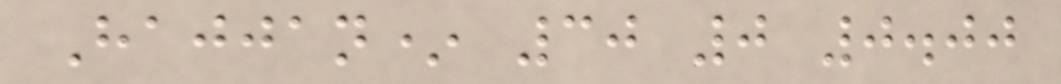Hajjan* 30 0 0.00
